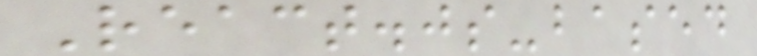React.js-based
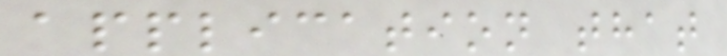application that
